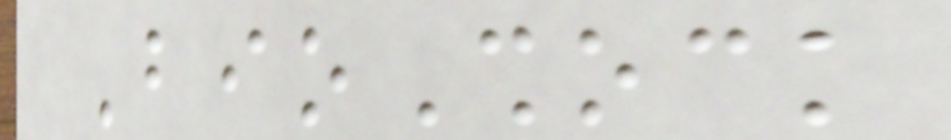BioShock
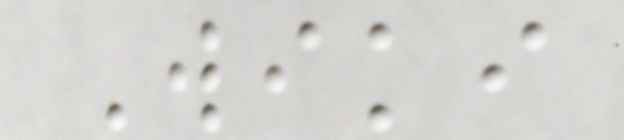Wiki
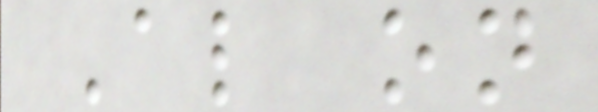Also on
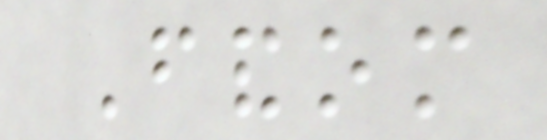Fandom
